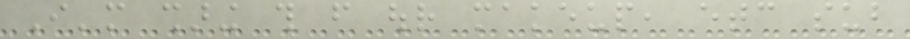I'm sharing this from our makeup, etc sub
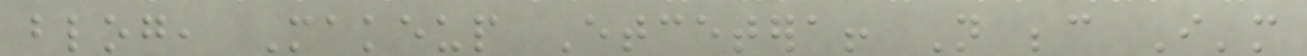blog, Makeup Etcetera! Not because I'm
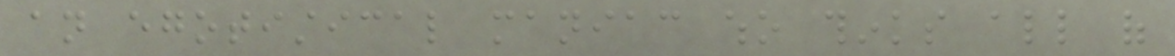an egotistical maniac who thinks all of
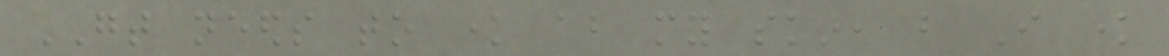GT needs to know about my skin, but I know
